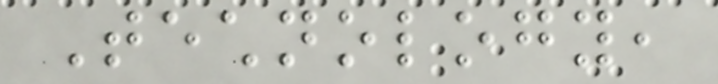Technology,
